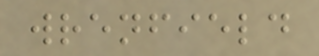wrenfield
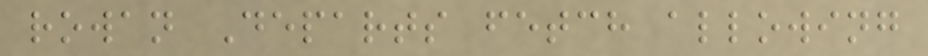rowan Departs fetch allowing
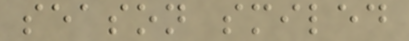season smiled
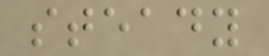steady
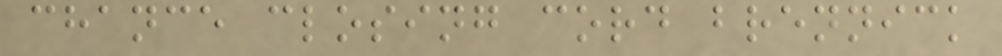chance closing cord brennick
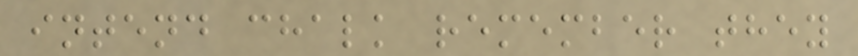intend chalk remember they
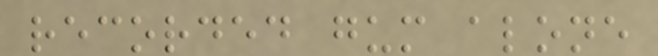recorded gum alone
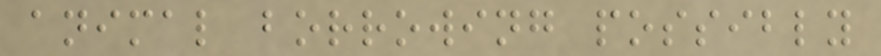animal borrowing possibly
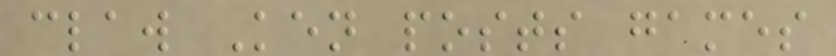claw Ken posts games
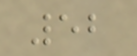52
